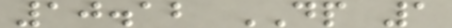10.12 DP 1
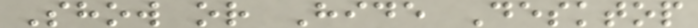Show or Hide Desktop
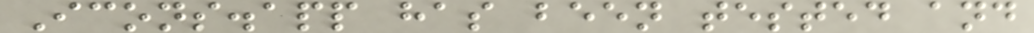Icons.app has been tested and
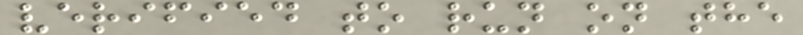verified to run on the
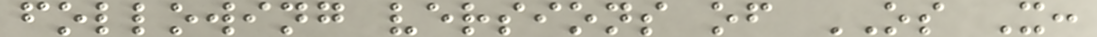following versions of OS X:
